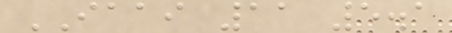IAAI 11 5.1
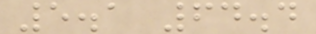5.1 64.4
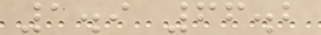1.9 66.2
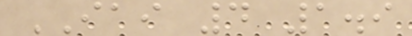IAI 4 1.9
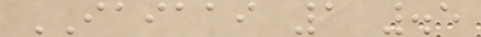IAIAAI 1 .5
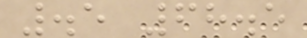.5 68.5
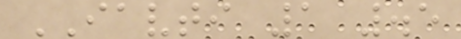IAVTI 1 .5
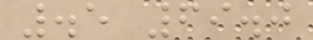.5 69.0
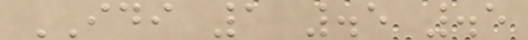IDI 1 .5 .5
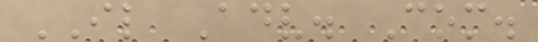IL Adv. Com.
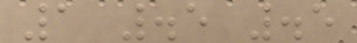1 .5 .5
